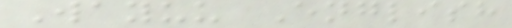Wayuu English
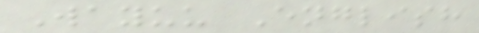Wayuu English
